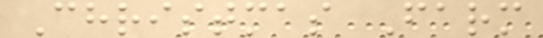Christmas Farm
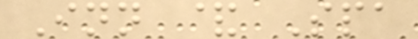Inn & Spa
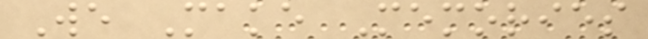We Make Memories
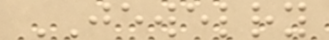JEWELRY
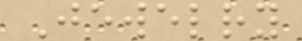Jewelry
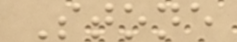Stone
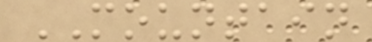MOUNTAIN
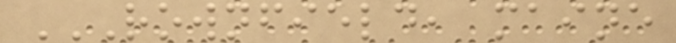ROWNFIELD, MAINE
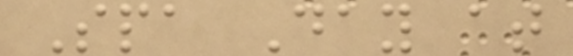Spa Day at
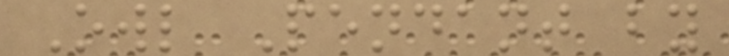Owl Pendant by
